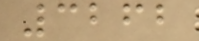3262
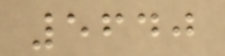5640
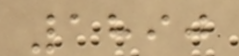1890
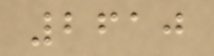2610
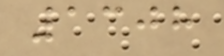1308
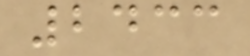2433
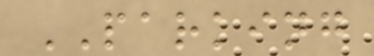PARKING
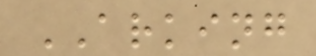ARKING
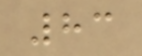83
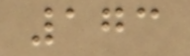173
